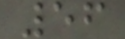56
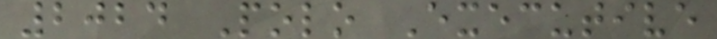2024 Polo Executive
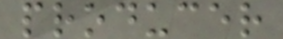producer
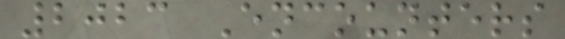2023 Encounters
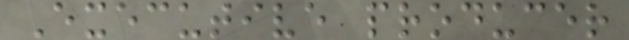Executive producer
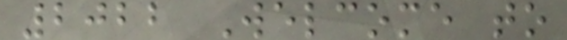2022 Welcome to
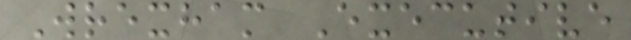Wrexham Executive
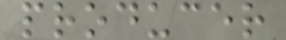producer
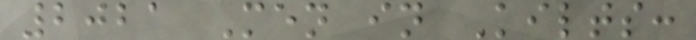2021 Men in Kilts:
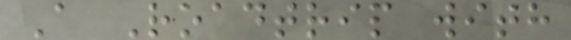A Roadtrip with
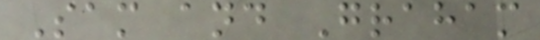Sam and Graham
